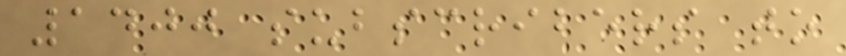1400 subscribers to
